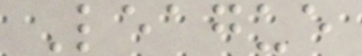League
